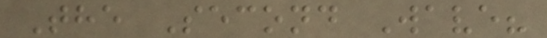The Second Wave?
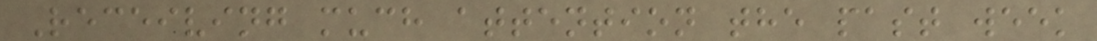Receiving much attention the past week
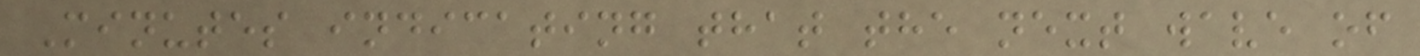Minutes indicating that the next wave of
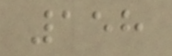158
